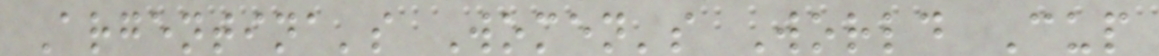Argentina's Women's World Cup
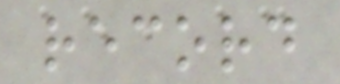record
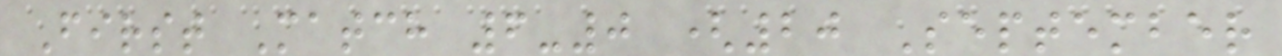First Match 6-0 (20 September
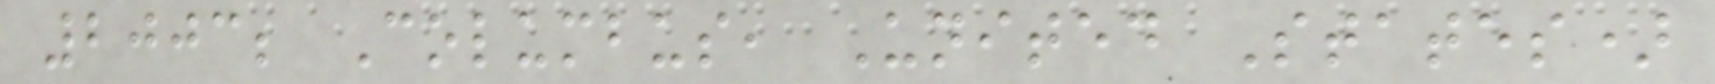2003; Columbus, United States)
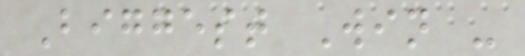Biggest Win -
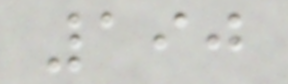190
